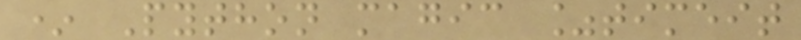* Python magic %timeit
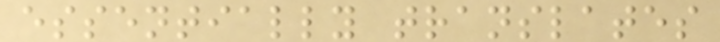essentially translates
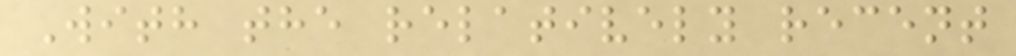With the relatively recent
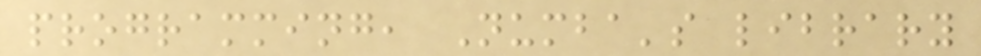programming, Numba's library
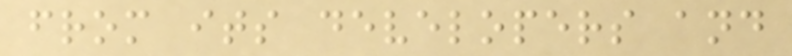from its developers and
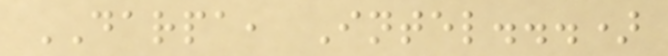DARPA, Intel...)
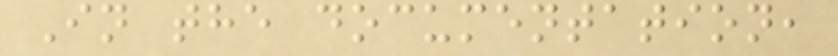In the documentation,
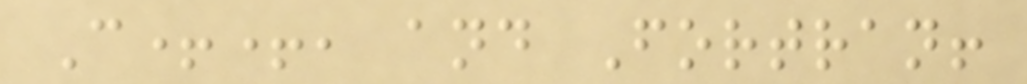C++, and Fortran!
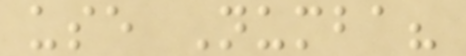use Numba?
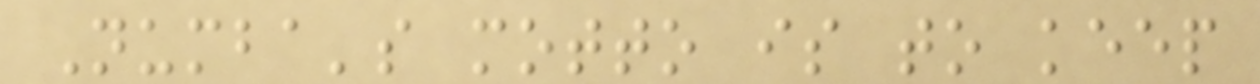Numba's motto is to keep
